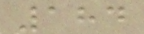184
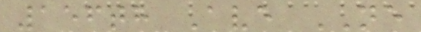156th Ave NE
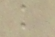k
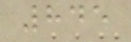845
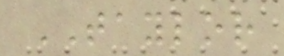TAYLOR
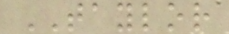TAYLOR
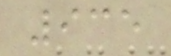935
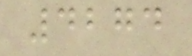4274
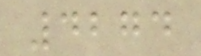4274
